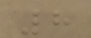8
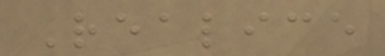Realice
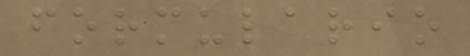formulario
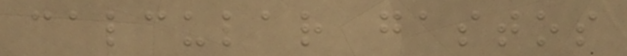calcular gastos
